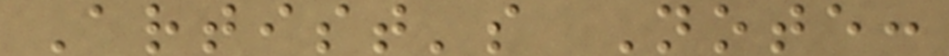Artist's Note:
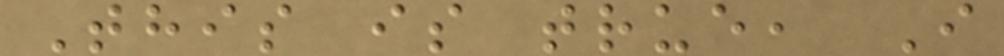This is true, I
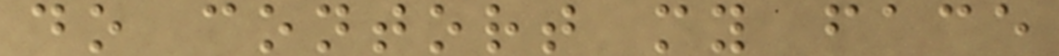do contort my face
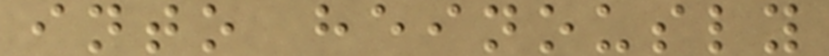into heinously
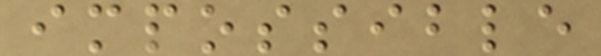impossible
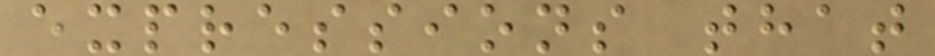expressions that
